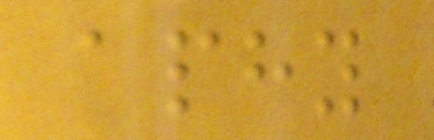aphy
